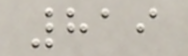819
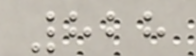828
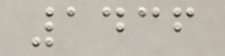1436
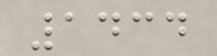1434
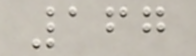167
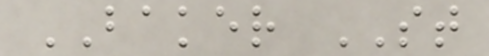BAKER ST
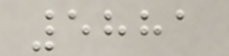5881
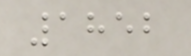1852
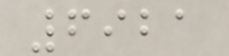6921
